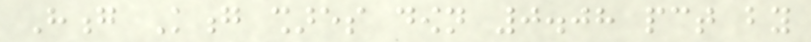Hong Kong shares down 0.08 pct by
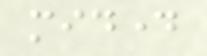midday
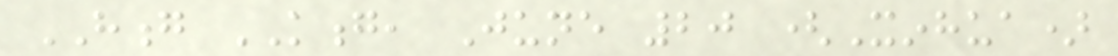HONG KONG, June 20 (Xinhua)
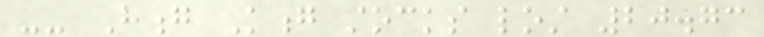-- Hong Kong stocks lost 20.73
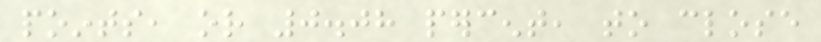points, or 0.08 percent, to close
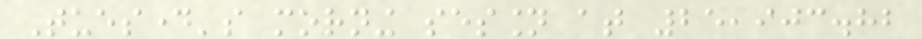Tuesday's morning session at 25,903.82
